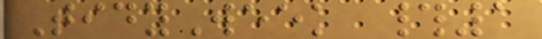TidyWeek #1
